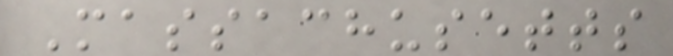Massachusetts
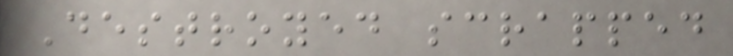Destroyed scrapped
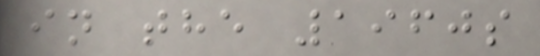in the 1960s
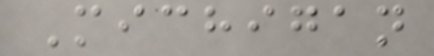Michigan
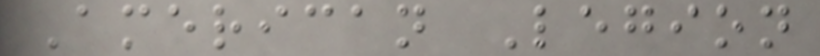American Legion
